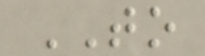TO
